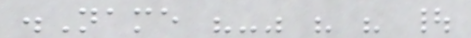.Name "-" " " |
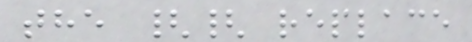the {{ replace
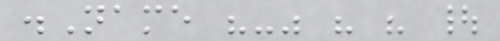.Name "-" " " |
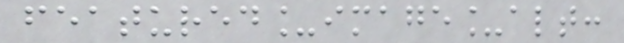featured_image_alt:
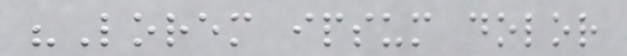"Lorem ipsum dolor
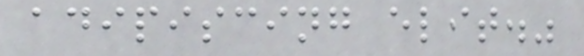adipiscing elit."
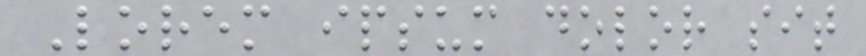Lorem ipsum dolor sit
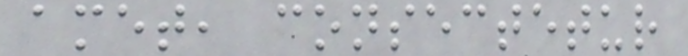amet, consectetur
